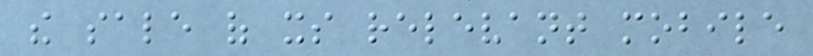the sale of its relevant mobile
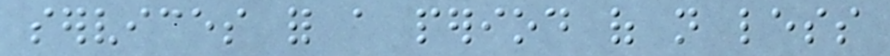services for a period of not less
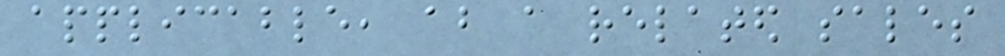applicable, about a related sales
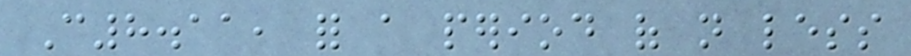C8.11, for a period of not less
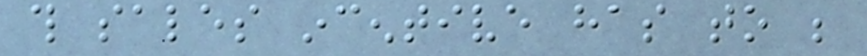this sales incentive has to be
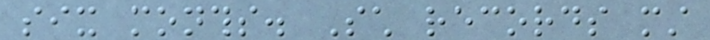six months. Such records must
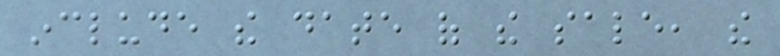include the date of the sale, the
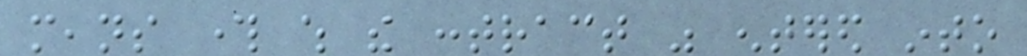means through which the contract was entered into
